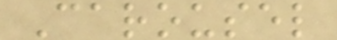Carousel
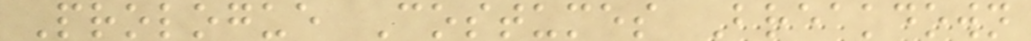Prologue Costumes Breakdown
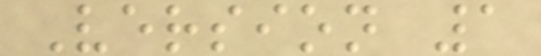Version 1
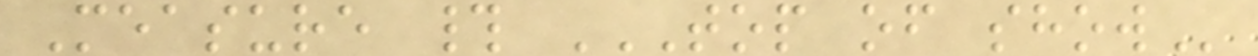Measure # TOP OF SHOW
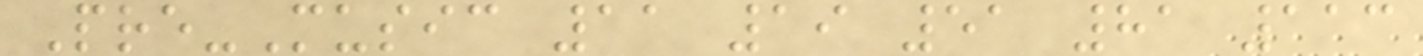Pre-Music 11 19 51 81 113
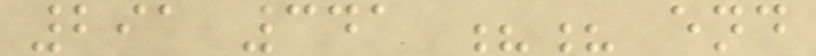291 341 ?? end
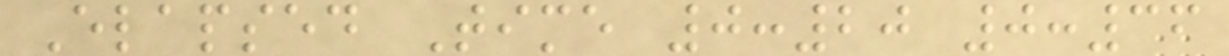Elapsed Time 0:20 0:36
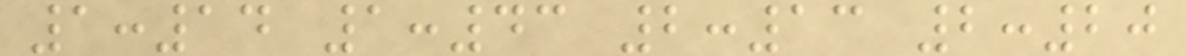1:14 1:43 2:13 2:20
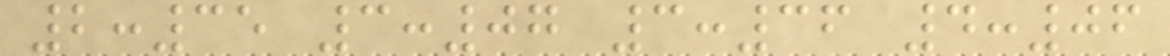2:35 3:07 3:36 4:06
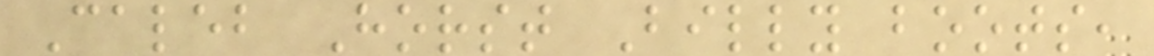Caleb Horst Billy boots,
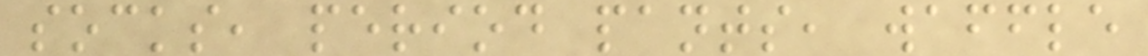socks, period pants, waffle
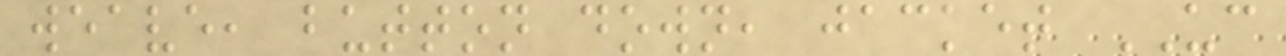weave, button down, jacket UC
